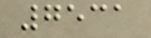7531
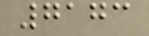7173
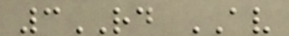3RD AV
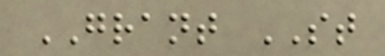GRANT ST
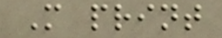M print
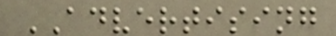ADVERTISING
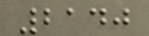2140
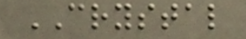CRYSTAL
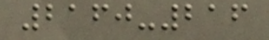2160-216
